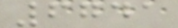6741
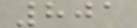801
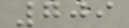709
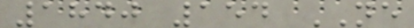1840 154 NE
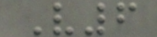V6
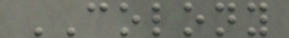COLONY
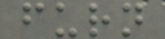furn
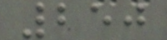250
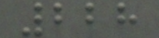228
